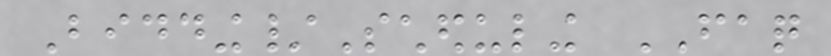Bidding/Scheduling FAQ
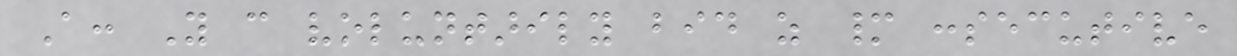A: You can voluntarily bid as many consecutive
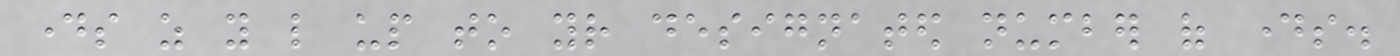days as you like up to your designated number of days.
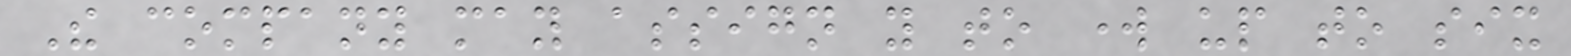The company may assign you to work up to six
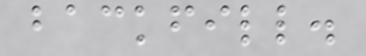backfill.
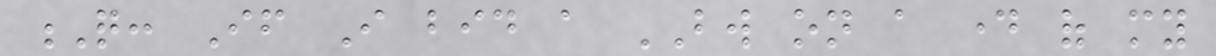Q: If I bid a BW on a day of my
